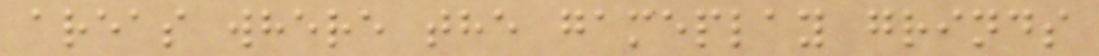areas where the gameplay grinds
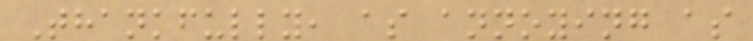Thankfully, as annoying as
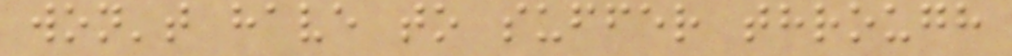won't have to suffer through
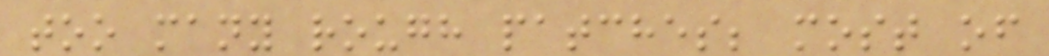too many rough patches; most of
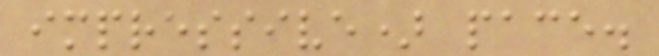impressive) pace.
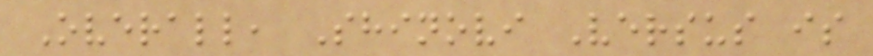Overall, Shinovi Versus is
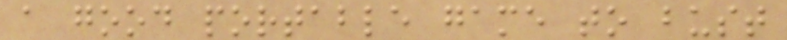a good portable game to bust
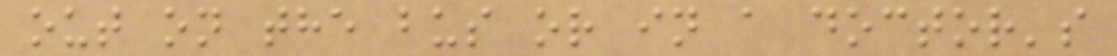out on the bus or in a doctor's
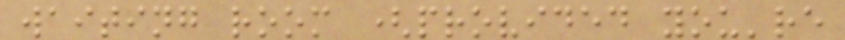waiting room (provided you're
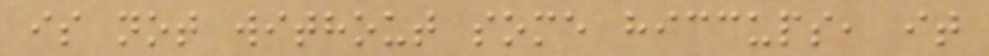is not without some hiccups, it
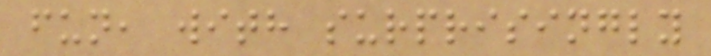fun, with surprisingly
